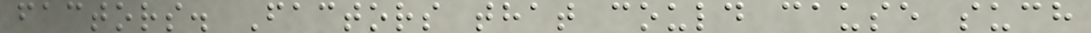factors. Factors that could cause such
